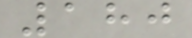180
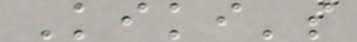Kiki's
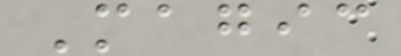Magic
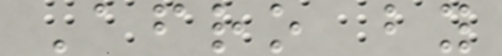Afro by
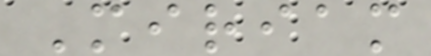Miriam
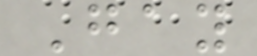Gay
